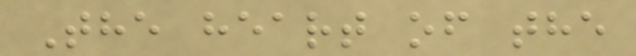The heart of the
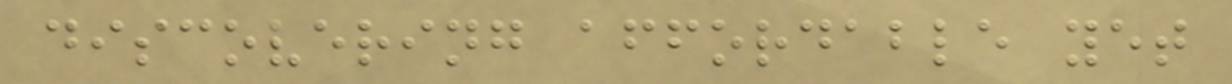discovering affordable yet
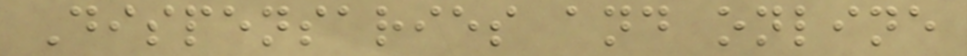Dispensaries and online
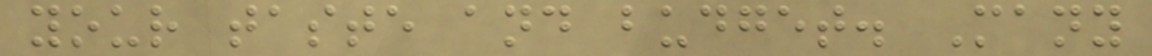your taste and budget. Many
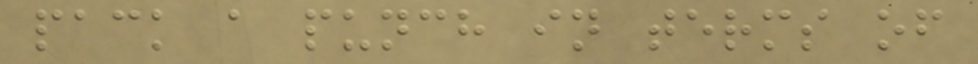pack a punch in terms of
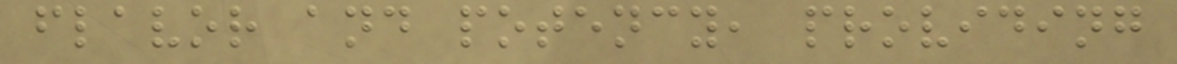flavor and potency, providing
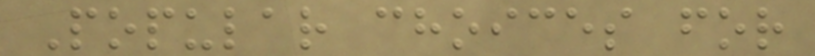Popular choices for
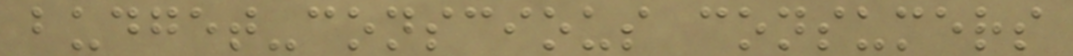budget-conscious consumers
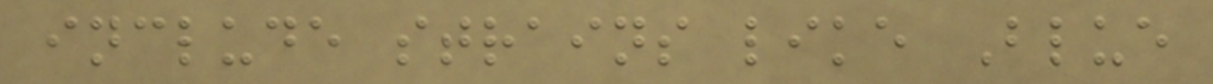include strains like Blue
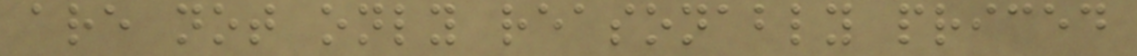are not only reasonably priced
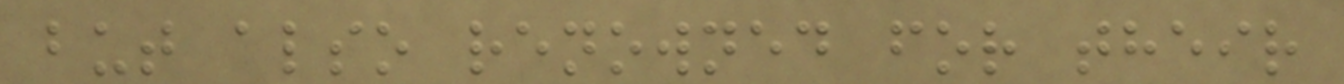but also renowned for their
